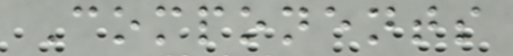Components
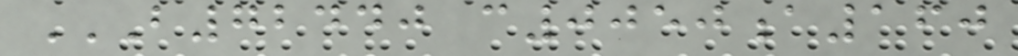B72440 C0050A160
